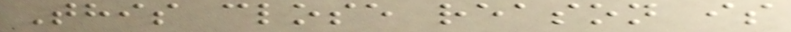This close reason is
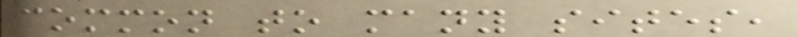common to many sites,
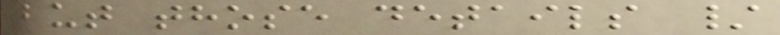but those details /
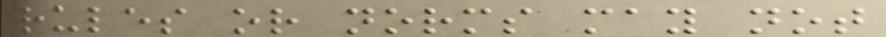rules or norms may not
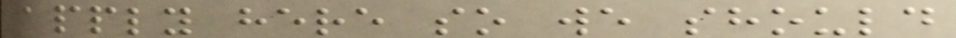apply here so we should
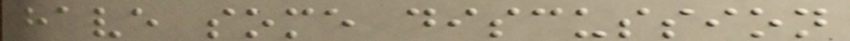have some discussion
